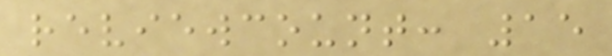reviewcount: 15
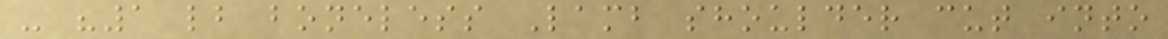- "1 lb boneless Lamb shoulder cut into
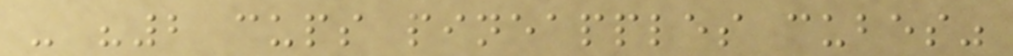- "2 cups pineapples cubes"
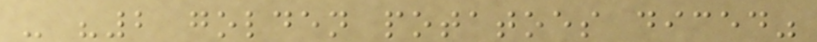- "2 golden potatoes diced"
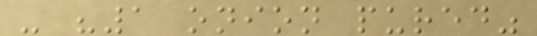- "1 onion pured"
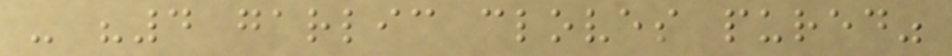- "4 garlic cloves pured"
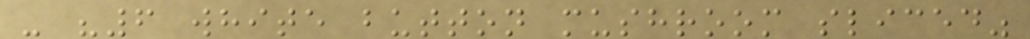- "6 white button mushroom sliced"
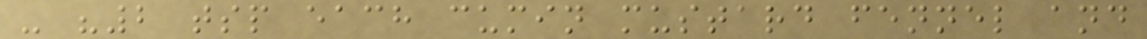- "2 tsp each cumin mustard fennel and
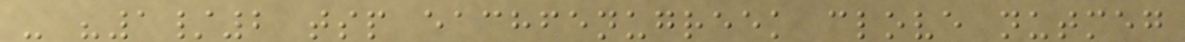- "1/2 tsp eachfenugreek clove nutmeg
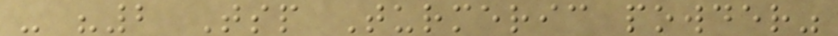- "2 Tsp Turmeric powder"
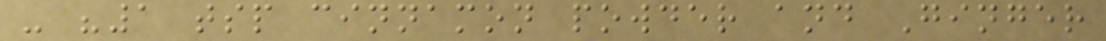- "1 tsp cinnamon powder and Ginger
